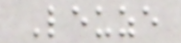Leuze
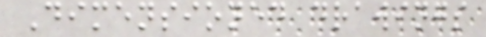Dimensioned drawings
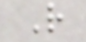R
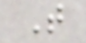T
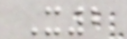X2
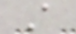A
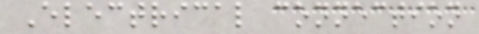Electrical connection
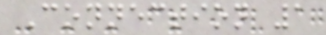Connection 1
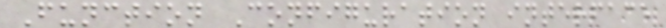Function Configuration interface
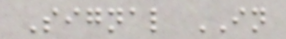Signal IN
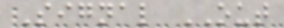Signal OUT
